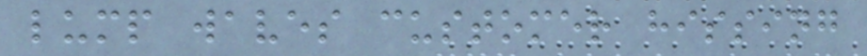lump waves customer hissing
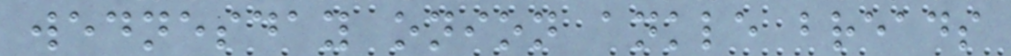wednesday onion ankle breads
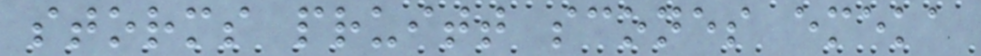storms pruitt scones emeka
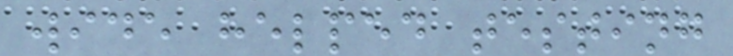wide helped testing
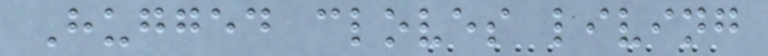Hugged cloves living
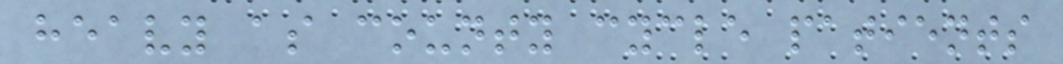heavy as county cycle patients
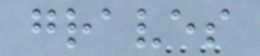graves
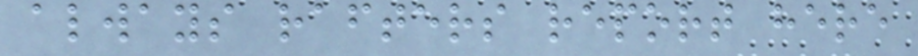always rafters report here
